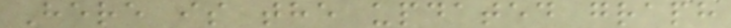Here is the updated graph
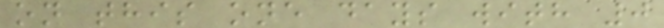on this one days with 0
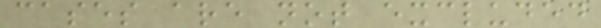cases are not excluded
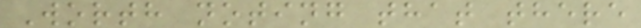Worth noting that there
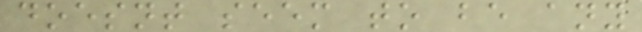doesnt seem to be any
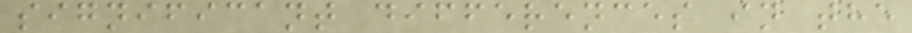significant differences in the
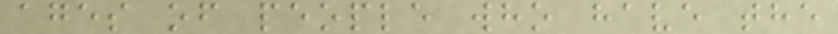ages of people who have the
